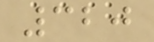320
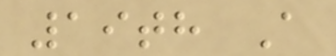19th A
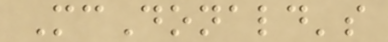McDonald's
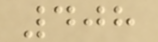408
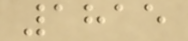1815
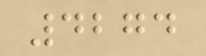4274
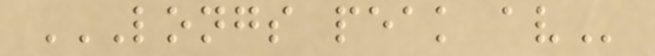LONGS PEAK AV
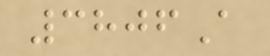3806A
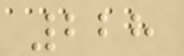228
